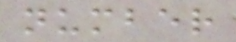number
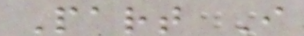Part I
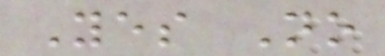Yes No
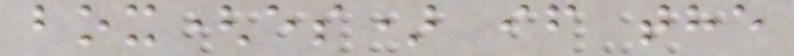box(es) if the
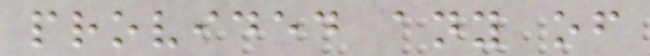provided any of
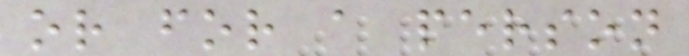or for a person
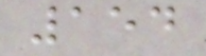154
